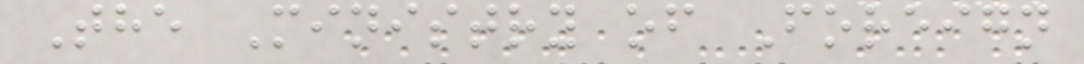The Ministry of Foreign
